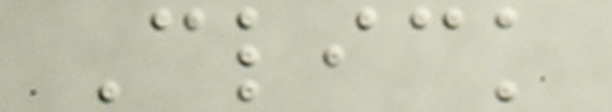Click
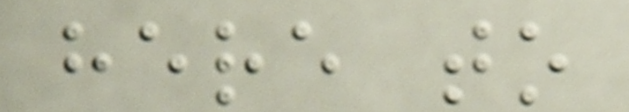here to
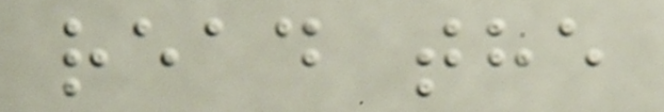read the
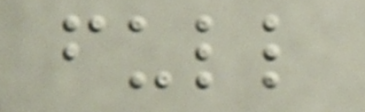full
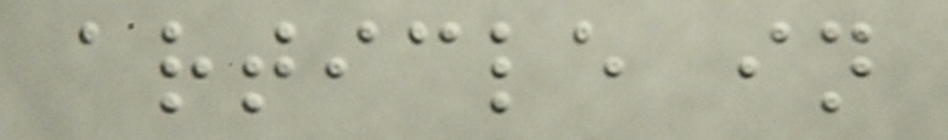article in
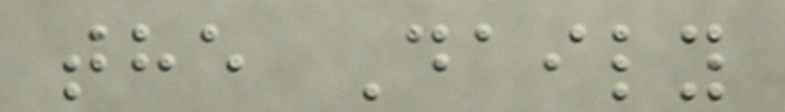the Daily
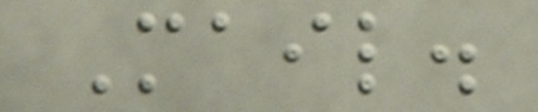Mail.
